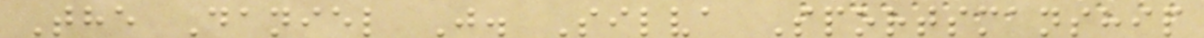The Daniel J. Silva Sportsmanship
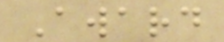Award
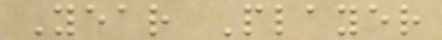Year Player
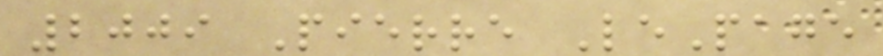2009 Pierre LePage
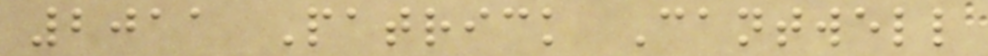2011 Patrick Cantwell
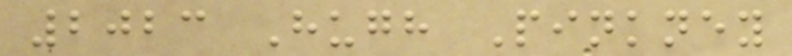2023 Hugh Pinkney
